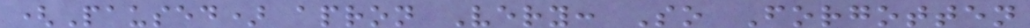(Paused) apron Very: So Forgotten
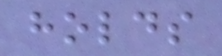holds
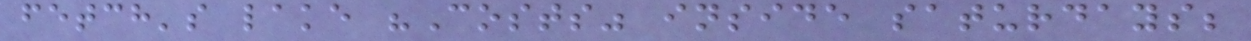fetch's lake "Costs" inside saturdays;
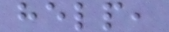help,
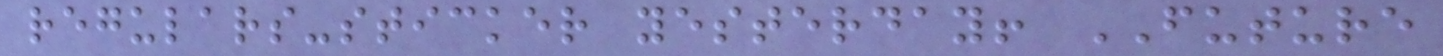regulars-sticker yesterday! FUTURE
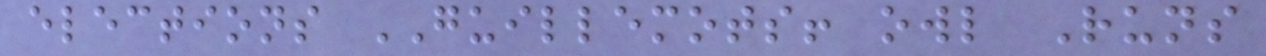elections GUILLEMOTS! owl Runs
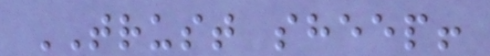TRUST sheep!
